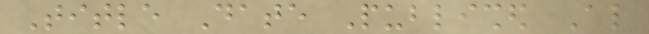Title Date Published Also
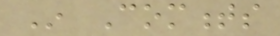In Comments
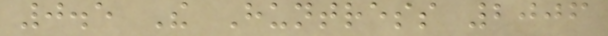0.5 The Huntress 2006
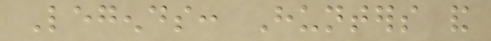Legends: Hunters and
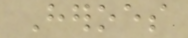Heroes
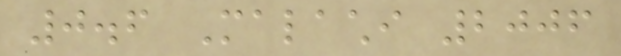0.6 Malachi 2006
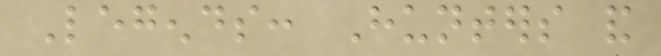Legends: Hunters and
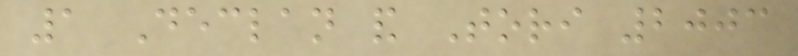1 Declan and Tori 2003
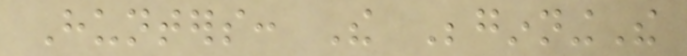Hunters: The BeginningThe
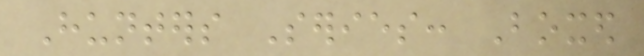Hunters Series: Boxed
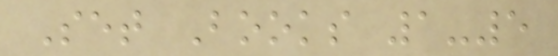Set Books 1-5
